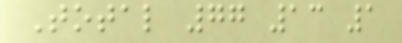Total 77 13 1
